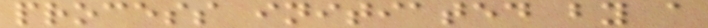process initiated by a
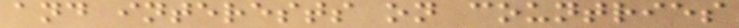and interests on countries
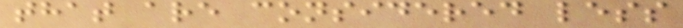that are considered less
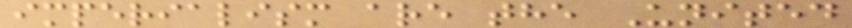imperialism are the United
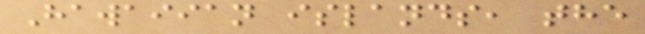Hawaiian islands, the
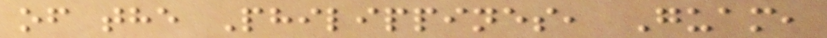of the Philippines, Guam,
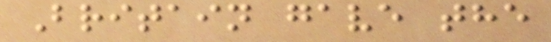Britain gave the
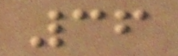36
